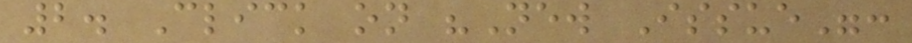2. Click on "New Issue":
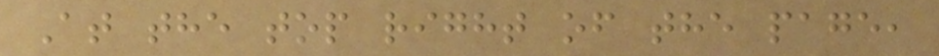At the top right of the page,
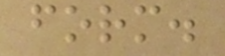form.
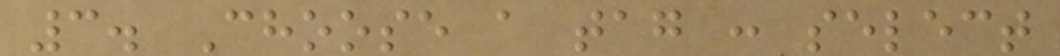3. Choose a tag : select
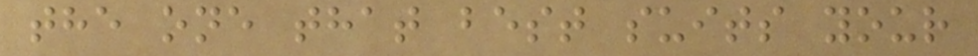the one that best suits your
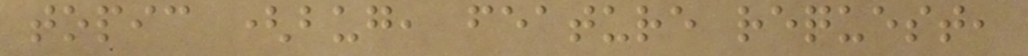topic (bug, feature request,
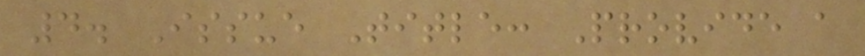4. Issue Title: Provide a
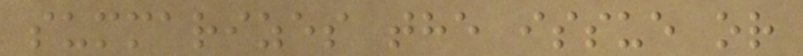summarizes the issue or
